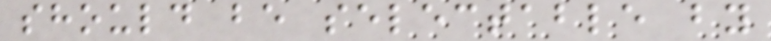should be selectable by
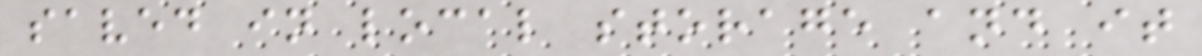saved in local storage and it
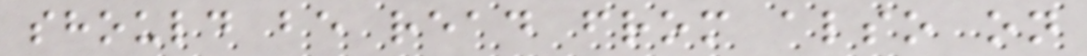should be read from also on
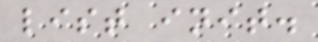list init.
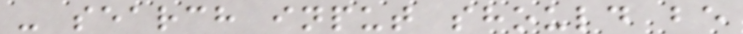- search input should be
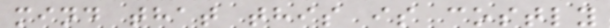mind that this is costly
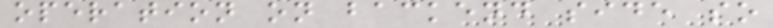operation on backend side so
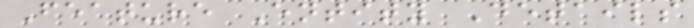Feature Entity Details
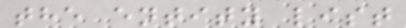the entity list
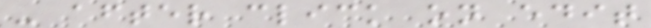- after click on edit
